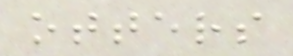otters
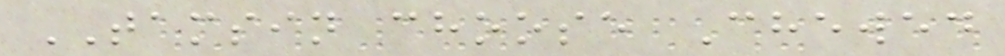TAMSIN choose Chewed
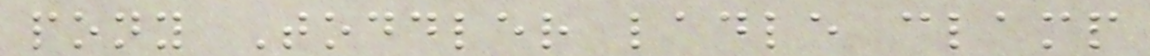pony Toddler ladle clamp
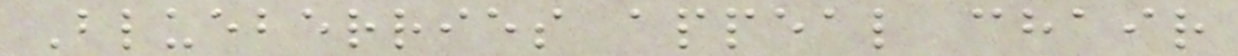Blueberries appeal chair
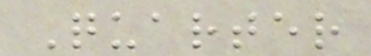Quarter
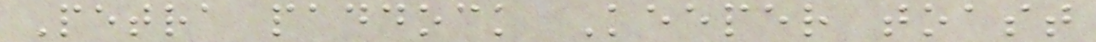Petra paddock Keeper toast
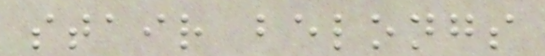stair belongs
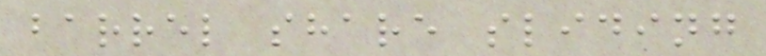barrel share sliding
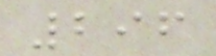296
